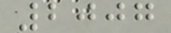2007
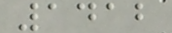1412
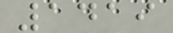1419
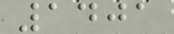1401
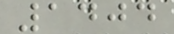1404
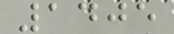1405
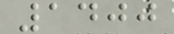1400
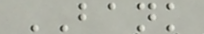BANK
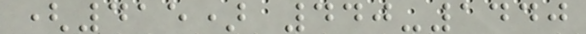(415) 440-1440
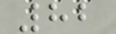82
